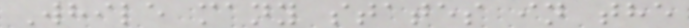While many states in the
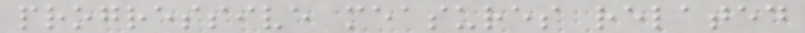progressive measures related
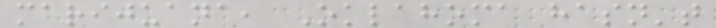marijuana, Oklahoma hasn't
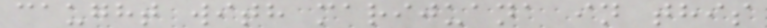caught with marijuana in this
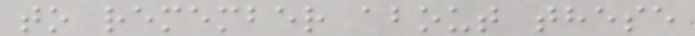to remember about these
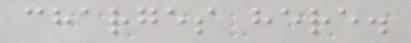charges here.
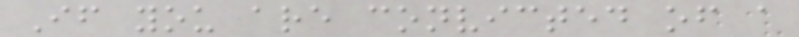If you are convicted of a
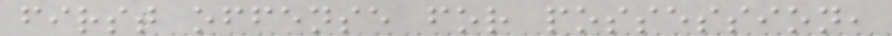first offense for possession,
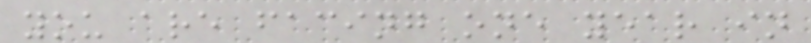you are facing one year in
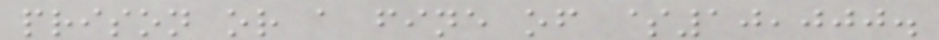prison or a fine of $10,000.
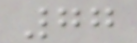77
